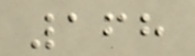168
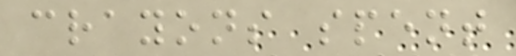crayons spent
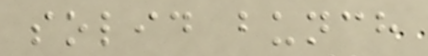solid bunch
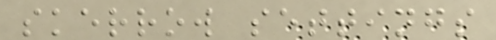skerrow settings
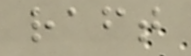raft
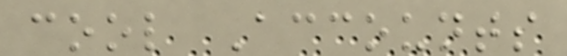cool Accounts
